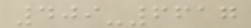409-6617
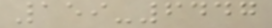159-6447
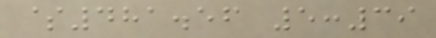$481.56 5:39
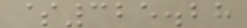$325.28
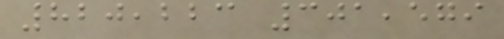820,223 301,579
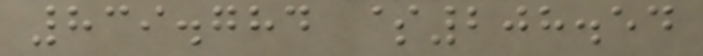839.784 $208.54
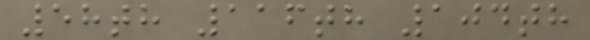58th 116th 104th
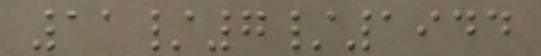11/7/1944
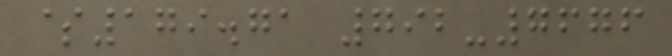$179.71 792-7676
